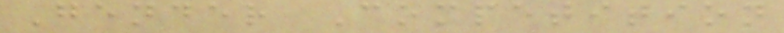Gender Competition
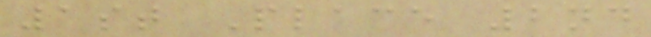1st Place 2nd
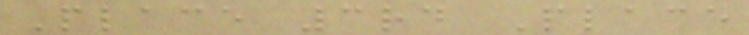Place 3rd Place
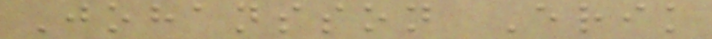Johansson Erik
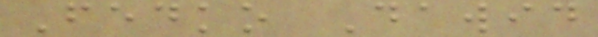Fedko Dawid
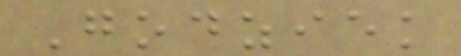Godziek
